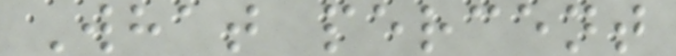What percent
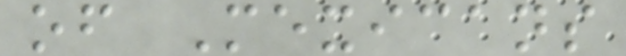of Mexicans
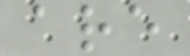are
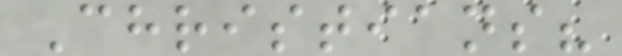Christians?
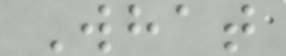What
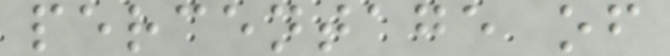percentage of
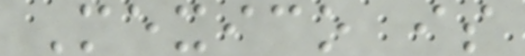Mexico is
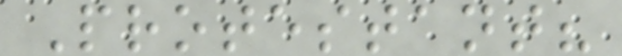Protestant?
